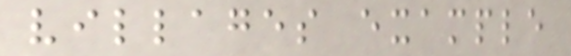villages example
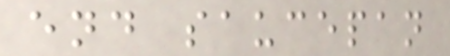end saucepan
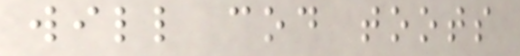will cod toots
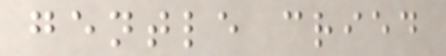gentle cried
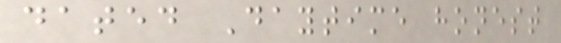dated Daytime honest
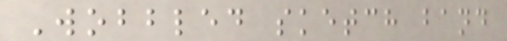Wobbled sketch band
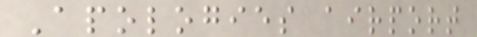Apologies airport
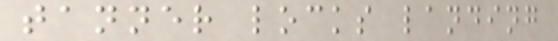tanner locks landing
